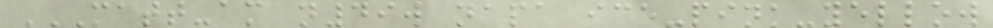MATT-AM N49W NAPA ICE-PINK-YELLOW
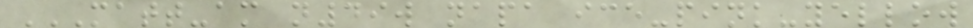MATT-AM N49W NAPA ICE-PINK-YELLOW
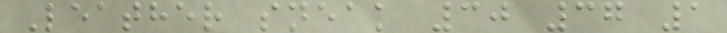Leather sneak 30 37 1
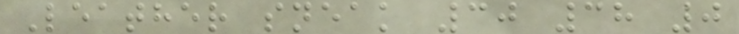Leather sneak 30 38 0
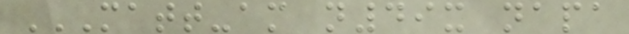MATT-AM N49X NAPA
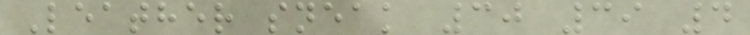Leather sneak 30 39 4
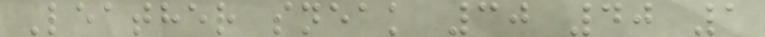Leather sneak 30 40 1
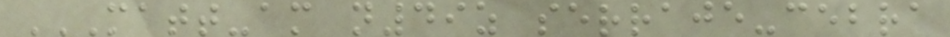MATT-AM N49Z SERRAJE-CEBRA
